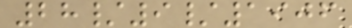28/9/1906
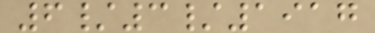6/3/1917
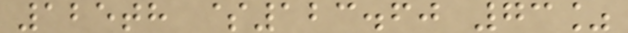125th $123.60 73%
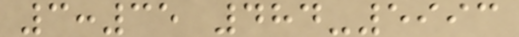3:35 484-5993
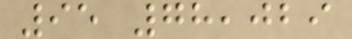95 78,029
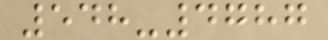548-4787
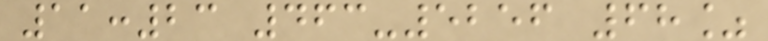11:23 463-5256 68%
